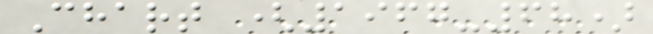Chart (1967-68)
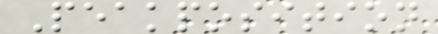Peakposition
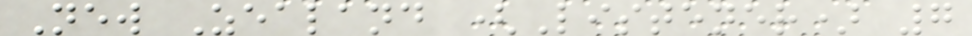New Zealand (Listener) 7
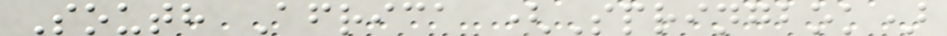South Africa (Springbok)
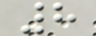8
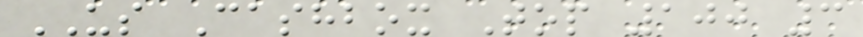US Cashbox Top 100 3
